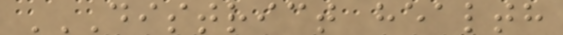DISTRICT HEALTH
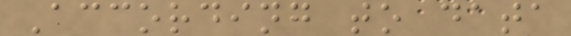According to data
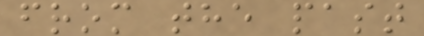from the past
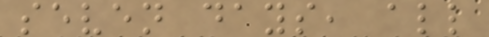seven days, all
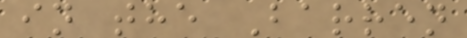in the Barren
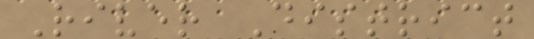River District
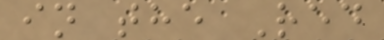in the Red
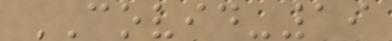COVID-19
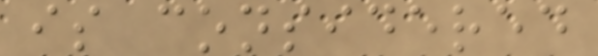is considered
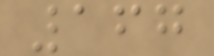167
